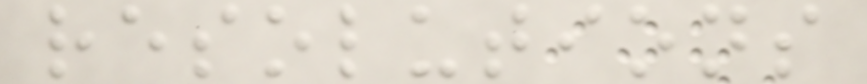resolutions
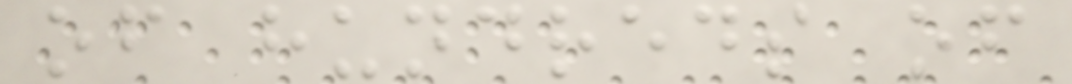of hundreds of
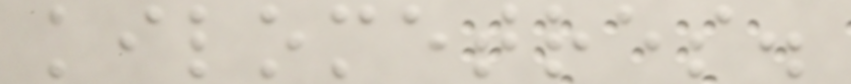kilometres.
